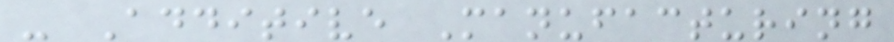- Additive Manufacturing
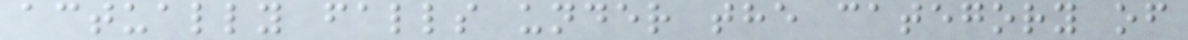actually falls under the category of
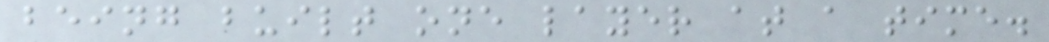being built one layer at a time.
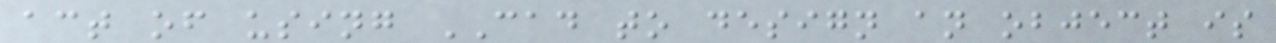act of using CAD to design an object is
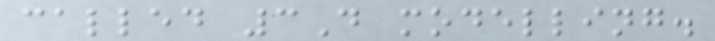called 3D modelling.
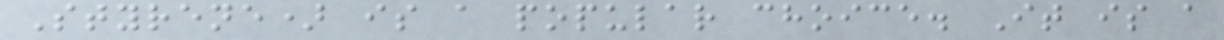Styrene) is a popular choice. It is a
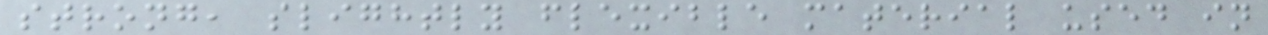strong, slightly flexible material used in
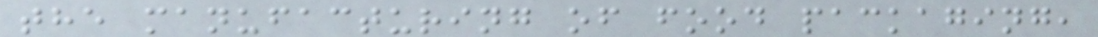the manufacturing of food packaging,
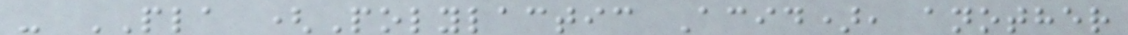- PLA (Polylactic Acid), another
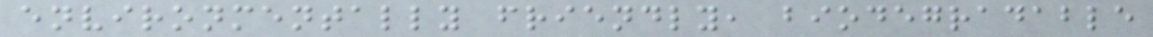environmentally friendly, biodegradable
